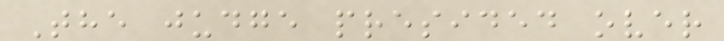The judge presided over
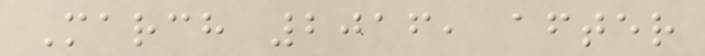March 2016, after
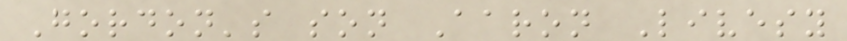Gordon's son Aaron Livesy
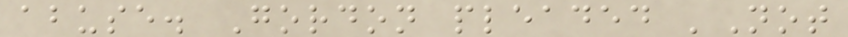abuse. Gordon pleaded 'Not
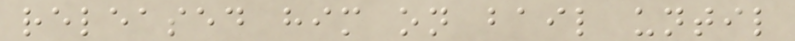released him on bail until
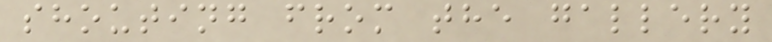shouting from the gallery
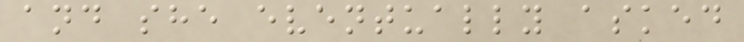and she eventually asked
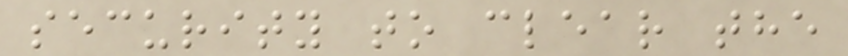security to clear the
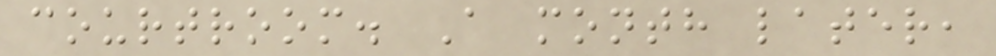courtroom. A month later,
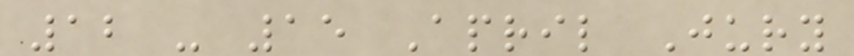12 - 15 April Jury
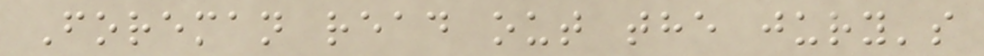Foreman read out the jury's
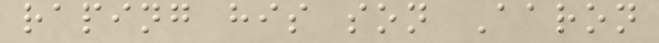raping his son Aaron
